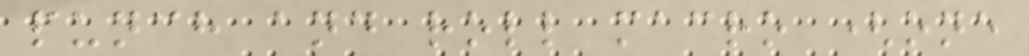punch and roll macro (one
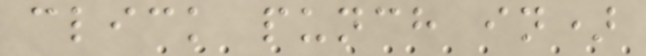click punch in)
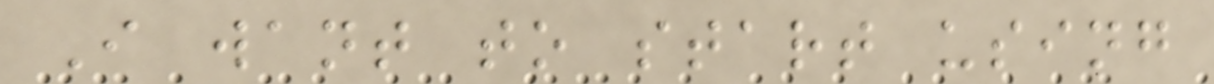I want to start using
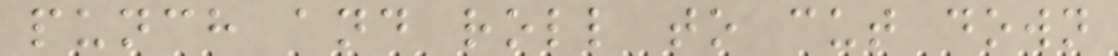punch and roll to cut down
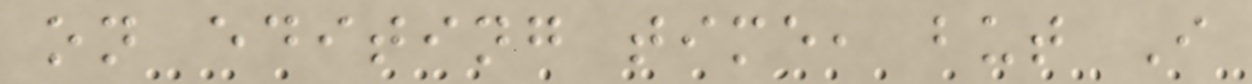on editing time, but I
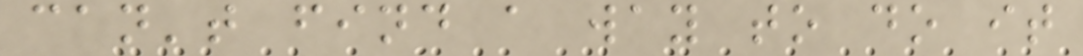can't find a way to do it
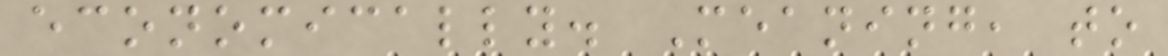economically. Meaning, to
